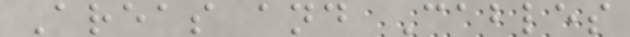Areas and Cables
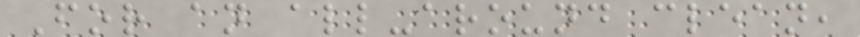For an all-around clean,
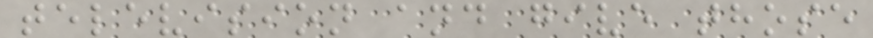television and give those
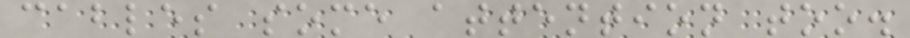cables some attention too.
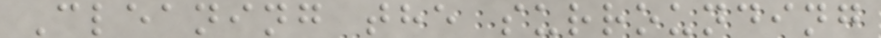Cleaning the surrounding
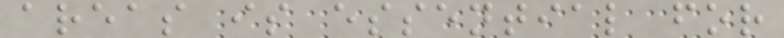areas is essential for
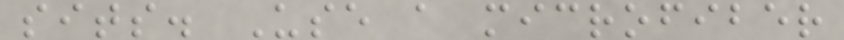sits. Use a microfiber
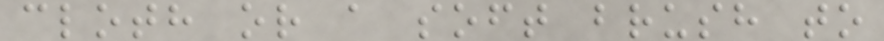cloth or a soft brush to
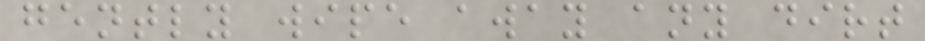gently wipe away any dirt
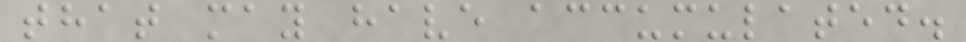that may have accumulated.
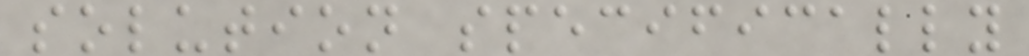solution specifically
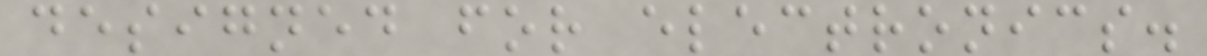designed for electronics.
